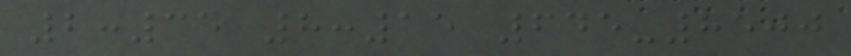2:35 8:15 645-8500
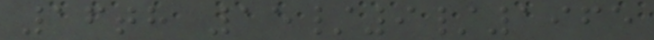16th 15/9/1965
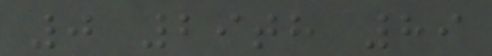0 29th 89
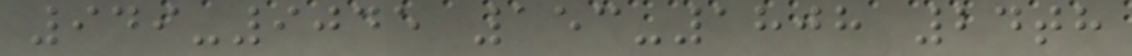949-9045 153-1808 24th
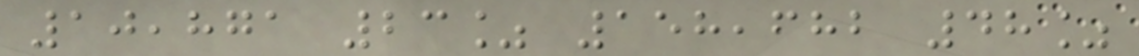10,871 23% 158,682 48%
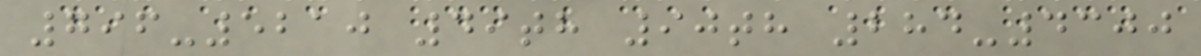796-5210 49th 90th 284-4300
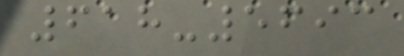618-5693
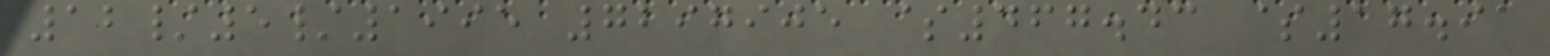12/5/1995 7297905 $467.43 $17.91
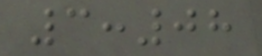3:08
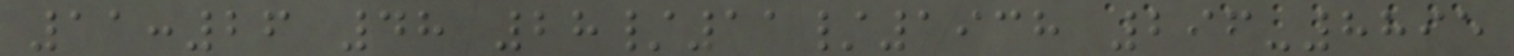11:26 48 28/11/1938 296-8895
